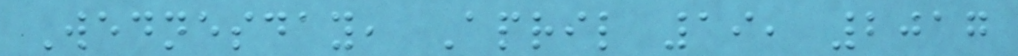Wednesday, April 19, 2017
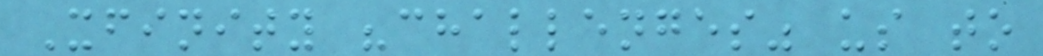Xfinity "challenges" us to
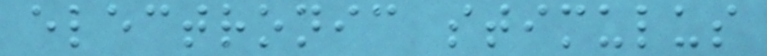electronic stimulus
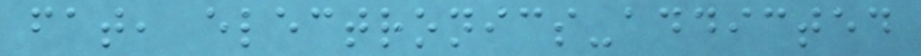fat, electronics-addicted
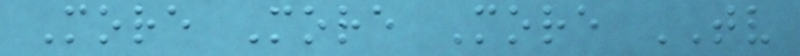More More More TV
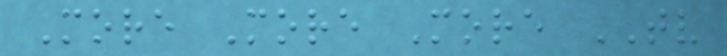More More More TV
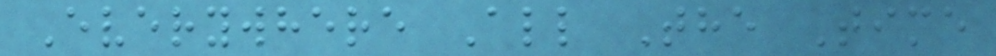Everywhere All The Time
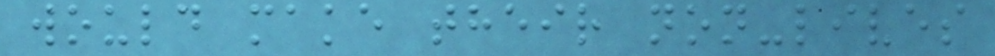would make their non-lives
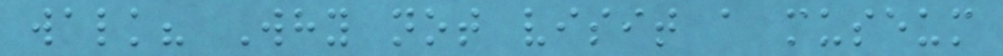walk? Why not visit a museum
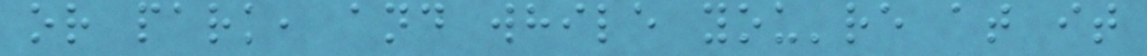or park, and while you're at it
